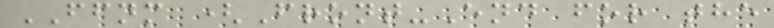FFNM (Front-End for the
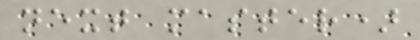next master)
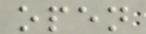open
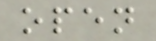open
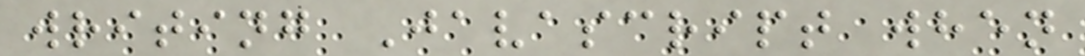writing Javascript when
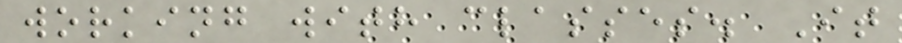working with classes. It
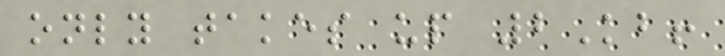only takes up 2Kb!
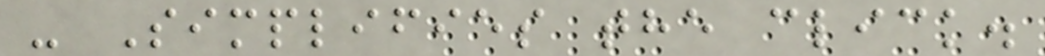- Simplifies the click.
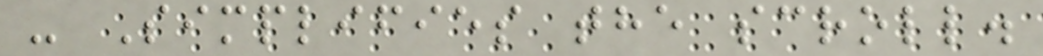- Simplifies the scroll.
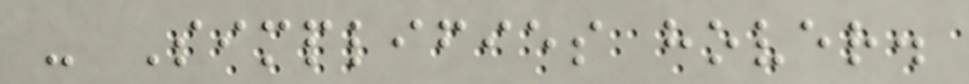- Simplifies hover.
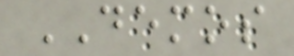DEMOS
